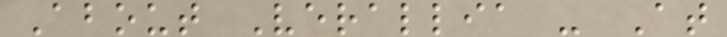About Verallia - At
